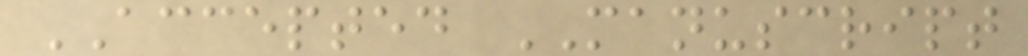ACCEPTED MANUSCRIPT
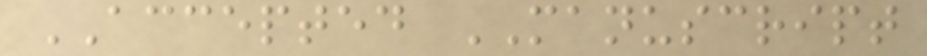ACCEPTED MANUSCRIPT
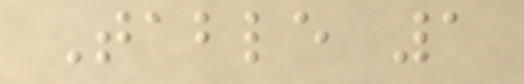Table 1
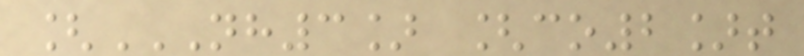[NH3] [CO2]T
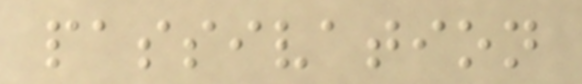passivation
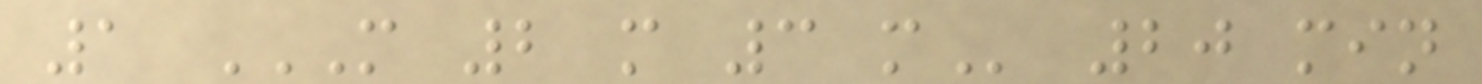1 M 2 M 3 M 20 min
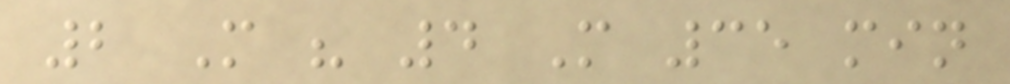2 M " 4 M 35 min
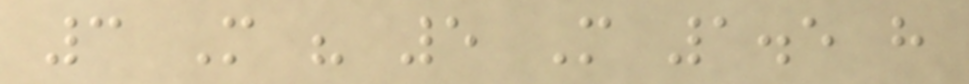3 M " 5 M 1.5 h
